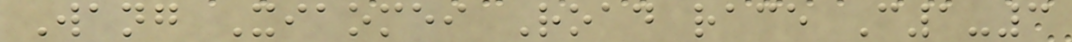Wang Xiaomei Road race C1-3
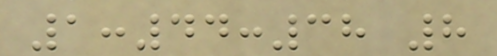1:44:38 8
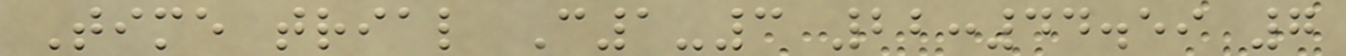Time trial C1-3 22:44.59 7
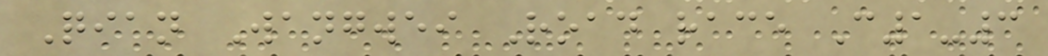Qian Wangwei Road race C1-3
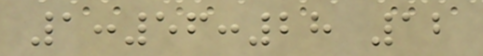1:56:28 12
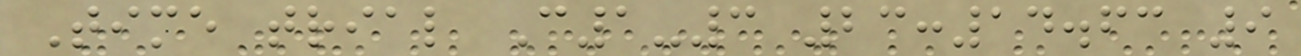Time trial C1-3 23:14.63 9
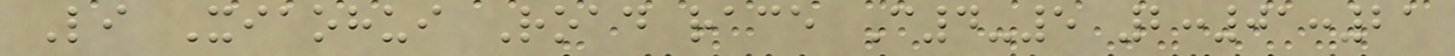Li Xiaohui Road race C4-5 2:01:21
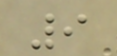9
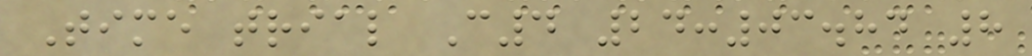Time trial C4 24:03.84 8
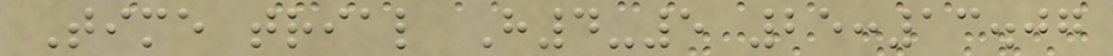Time trial H4-5 25:13.07
